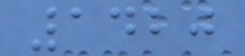1420
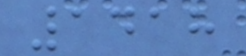1418
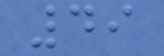49
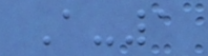A-1
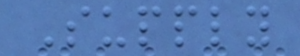Supply
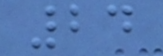24
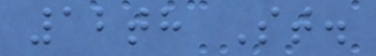12th St.
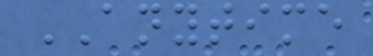ANYTIME
